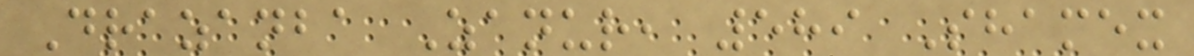Drazanba Zanur, 589 Shamex
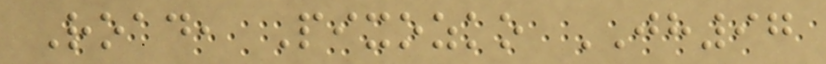Road, Pixozko JH97
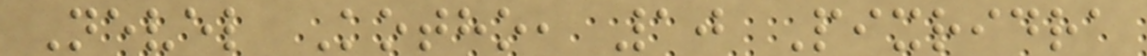Nevel Kotho, 10 Pixridra
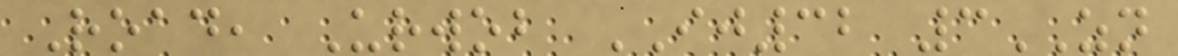Road, Urwob IJ32 3ZN
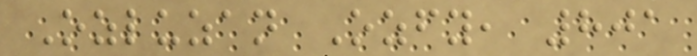Ozluzan Ozfy, 801
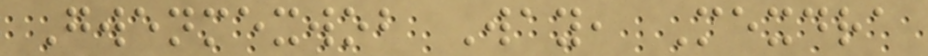Gwenmexwob Way, Mexdra
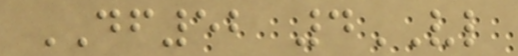DF52 4VL
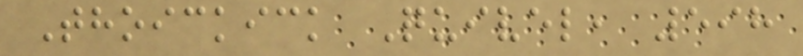Thoickick Quivel, 598
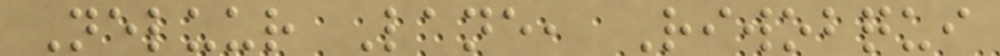Neluur Lane, Riwobqui
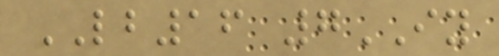LB16 7IY
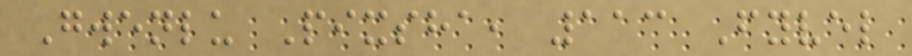Gwenlu Pixsha, 113 Fyvel
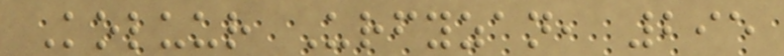Koluur Urfyzan, 295
